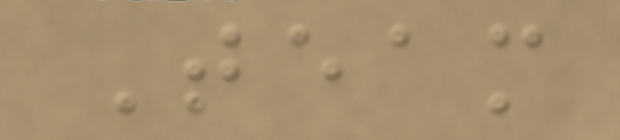Team
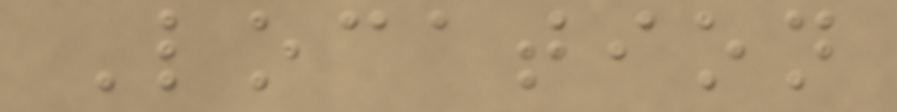Location
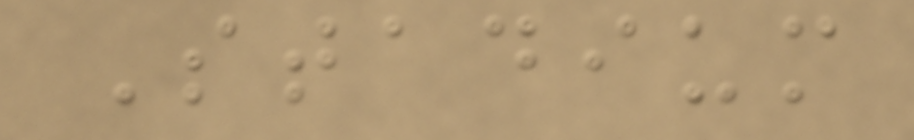Stadium
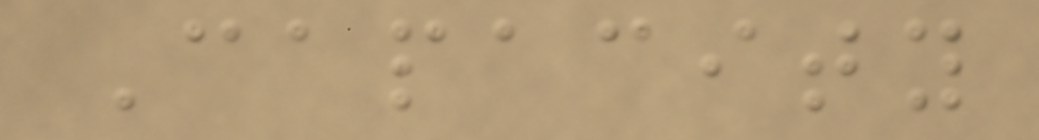Capacity
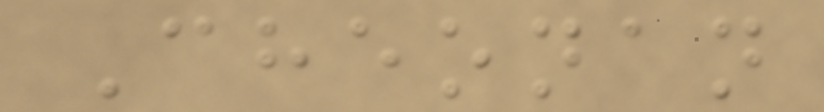Cheonan
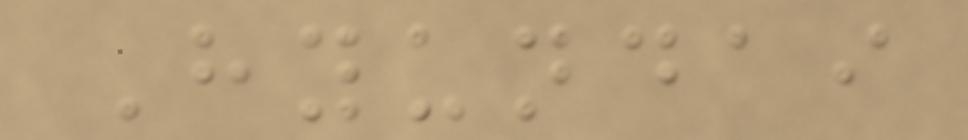Hyundai
